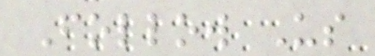Follow Us
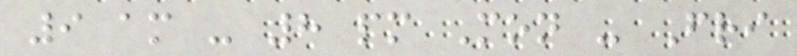9 am - 8 pm Mon - Fri
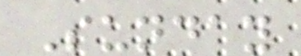Sunday
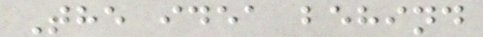The idea behind
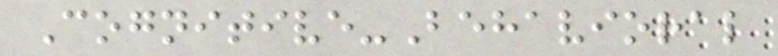Cognitive-Behavioral
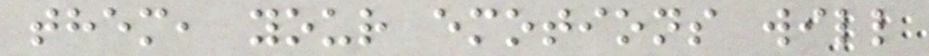them, your emotions will
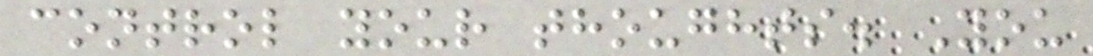control your thoughts. You
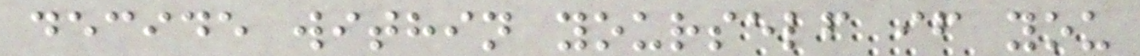decide within yourself if you
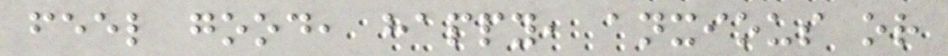feel good, happy, anxious or
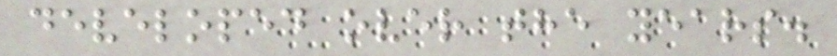developed over the years.
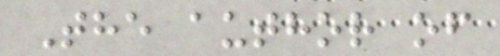The author of
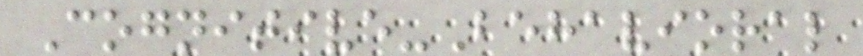Cognitive-Behavioral
